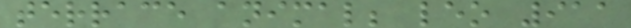terrace animal; leo 911
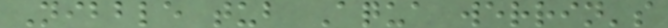Nibble tub Aqua werrin's
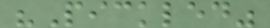"Pickled"
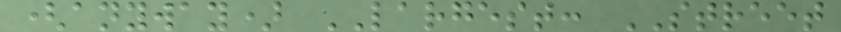(anyway) LARGEST: STREET
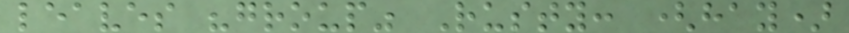leaves "group" Rusty: (hay)
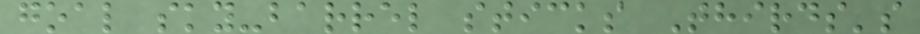goal sky-barrel sticks Thirds's
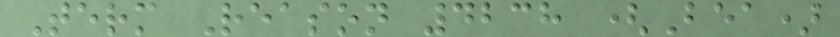Term Reason 4238 (Bea)
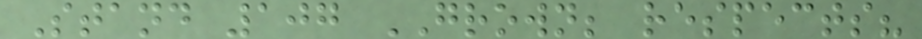Stand 107 GROWN; respects?
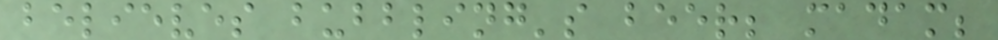believes bubbling's beer; madam;
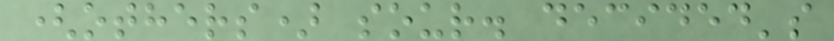(others) sour. decided's
